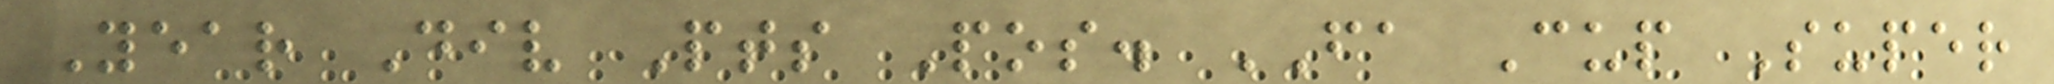Year Div Pts Pos. FA Cup Super
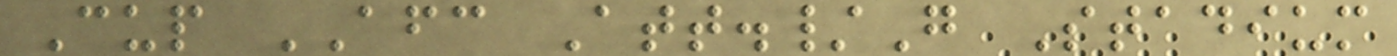Cup AFC Att./G Stadium
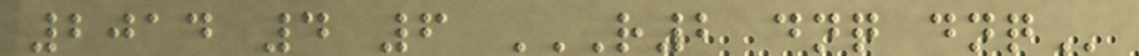2014 4 6 R2 DNQ DNQ
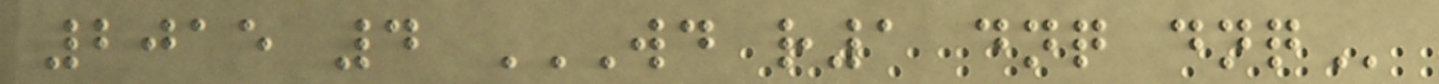2015 4 WD R1 DNQ DNQ
